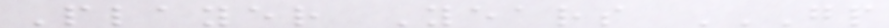Player Years GP
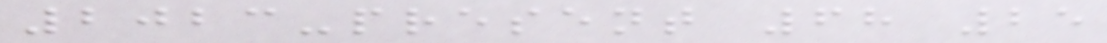2023-present 68 25
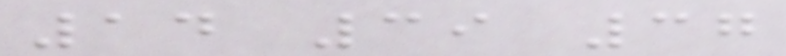14 39 37
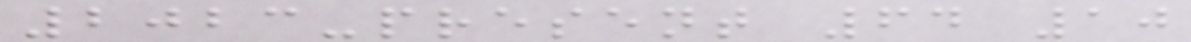2023-present 64 10
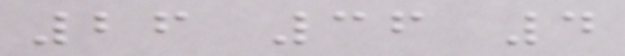26 36 4
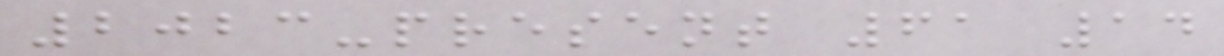2023-present 61 14
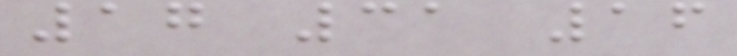17 31 16
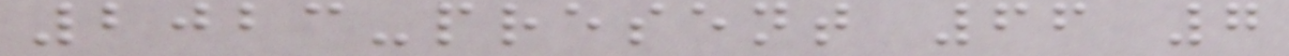2023-present 66 7
